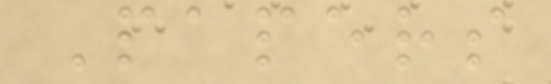Papers
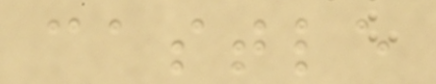castle
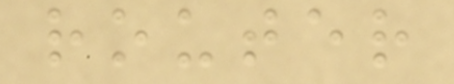router
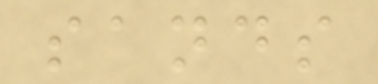sands
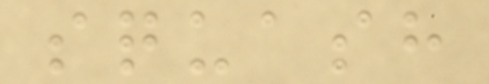squash
